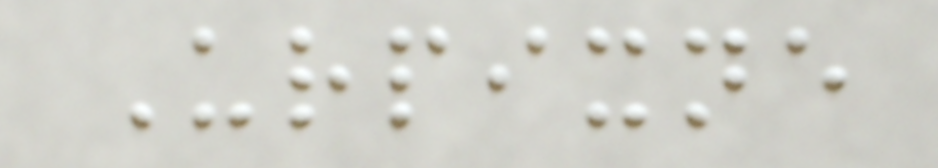Urpixne
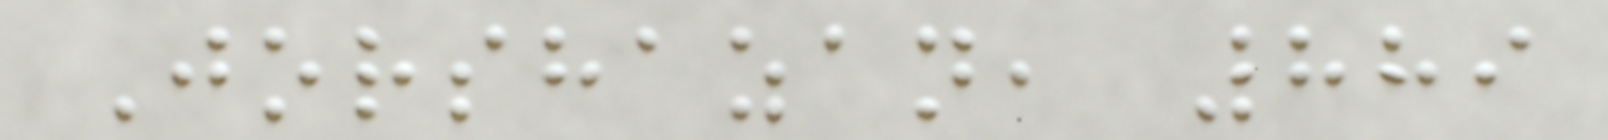Jorshazan, 889
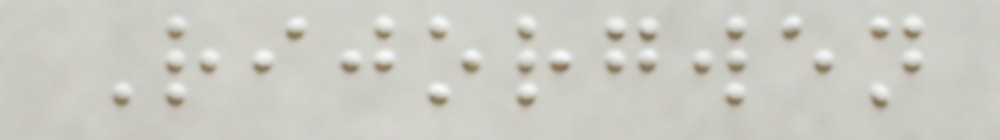Rijorgwen
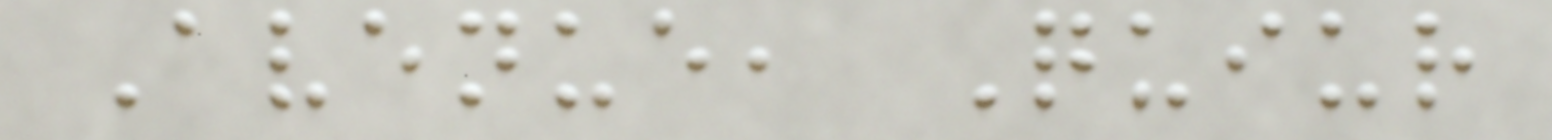Avenue, Quiur
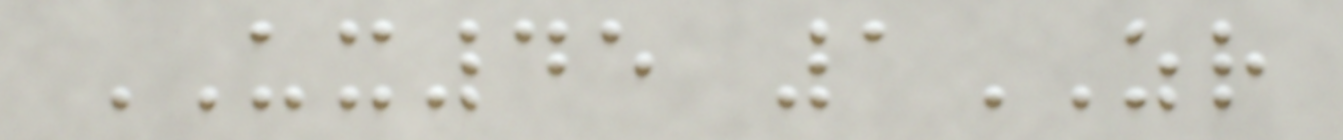UX45 1ZR
